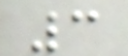3
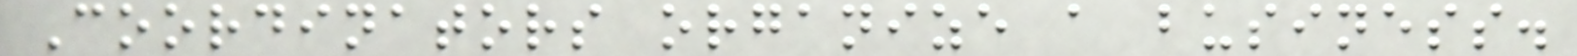Coordinators organize a business.
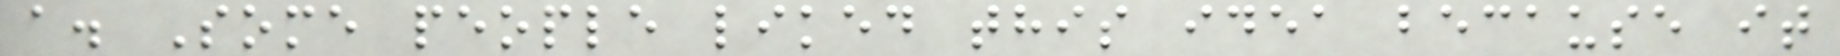a. Some people liked this idea because it
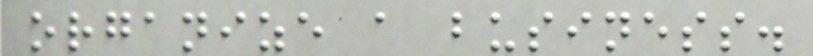organize a business.
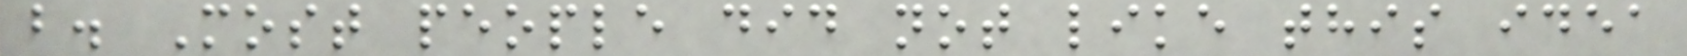b. Most people did not like this idea
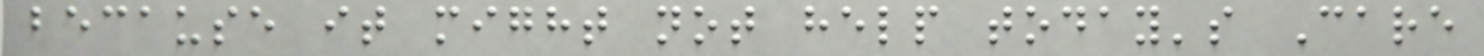because it might not help today's Care
